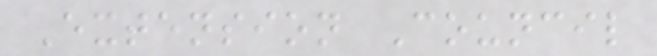Extension Council
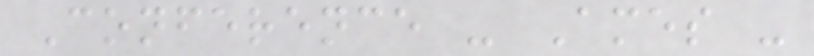Conference - Ames -
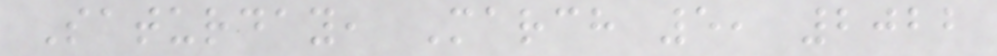Saturday, March 5, 2022
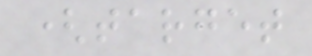(target
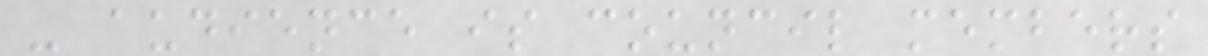- audience is council members
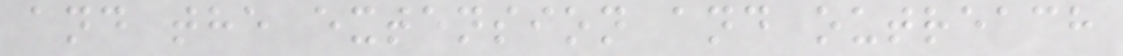and the extension and outreach
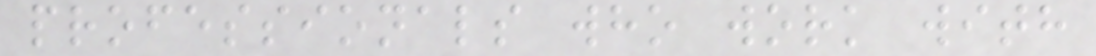professionals who work with
